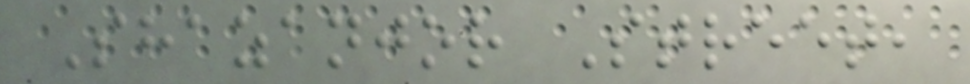Shazanjor Street,
